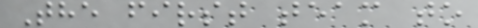The first team to
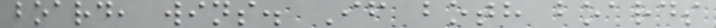board, wins. If both boards
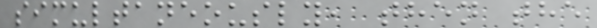simultaneously, then the
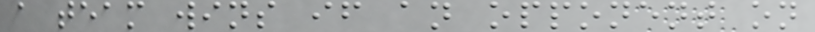a team wins if an opponent on
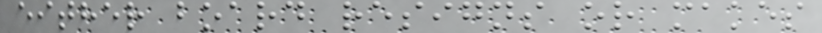either board resigns or makes
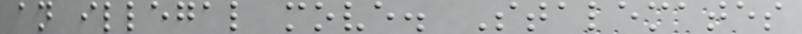an illegal move. Stalemates
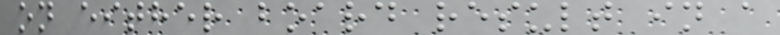on either board result in a
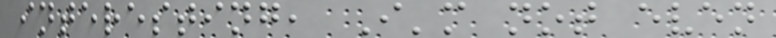interesting, I'm not even
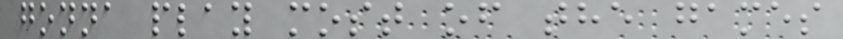gonna play most of the games
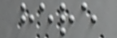here
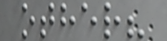other?
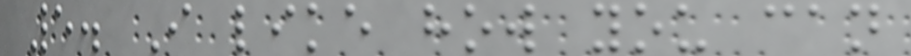5. I like how you can
